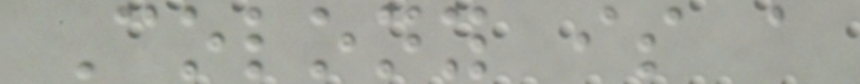Colony is a
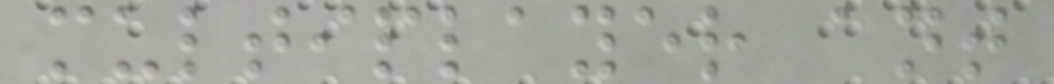multiplayer ant
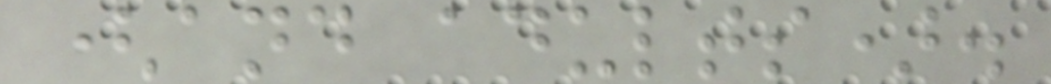(and adults).
